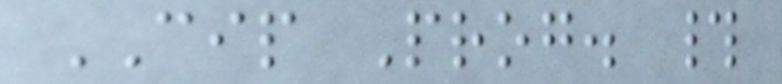CIP Prog. #
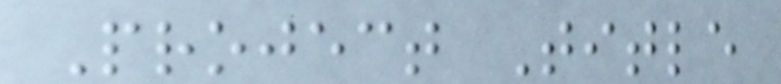Project Title
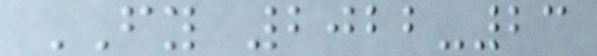FY 2022-23
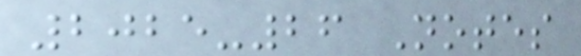2025-26 Notes
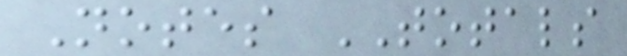Notes TOTALS
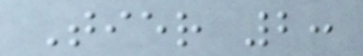Tier 2:
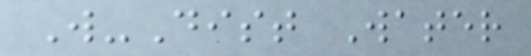W-Dist Water
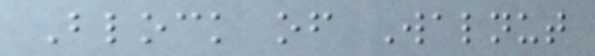Block of Walnut
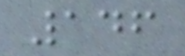146
